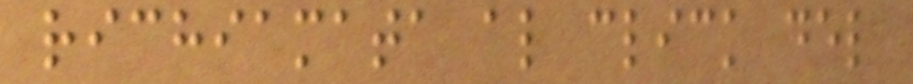richiamata al click del
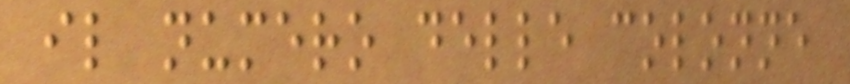il numero delle colonne
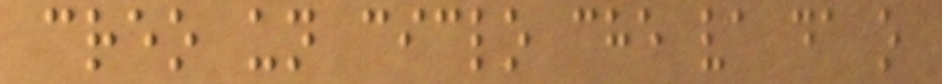creo un ciclo che va da o
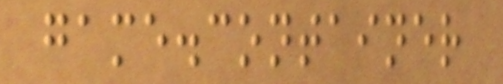game.container
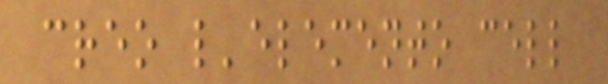creo l'elemento cell
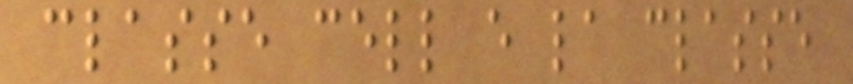classe cell e la classe
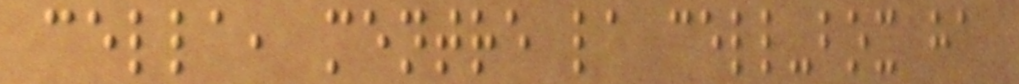cella, mentre la cell-box ha
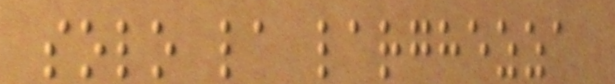solo la larghezza
